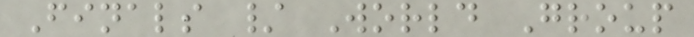Finals / World Group
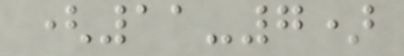(11-7)
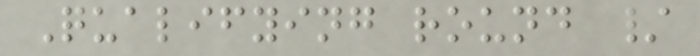Qualifying round /
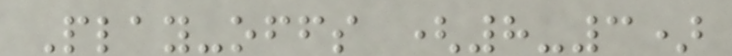Play-offs (8-3)
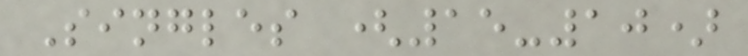Singles (15-10)
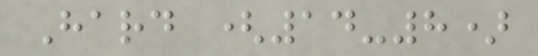Hard (14-8)
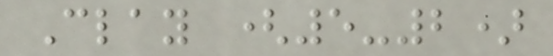Clay (5-2)
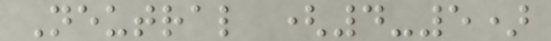Neutral (4-5)
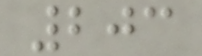203
